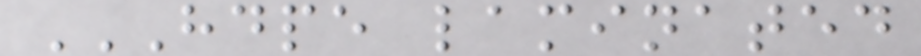HDPE LAMINATED
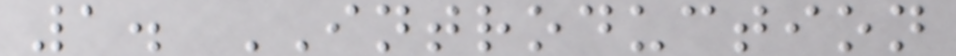1. INTRODUCTION
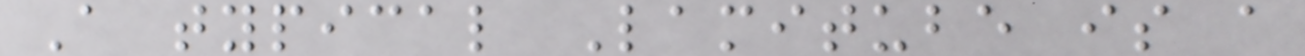A typical Lamitube is a
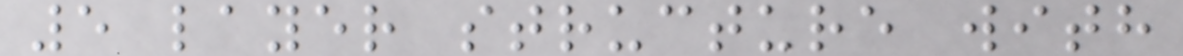5 layer structure with
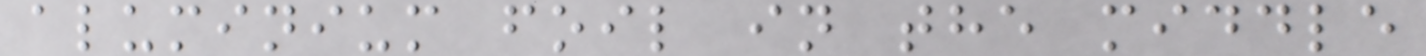aluminium foil in the middle
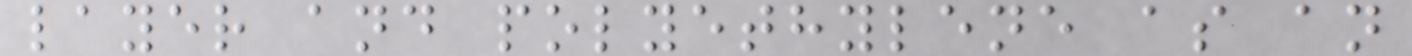layer and polyethylene as an
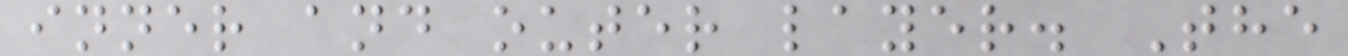inner and outer layer. The
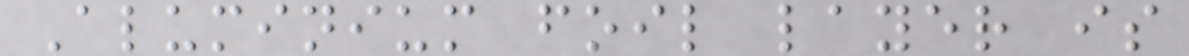Aluminium foil layer is
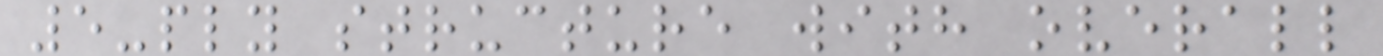5-ply structure with overall
